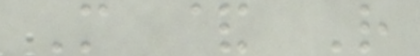M & R
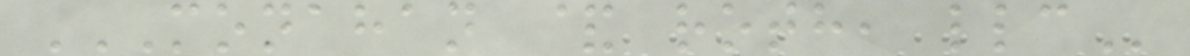MONAHAN & ROTH, LLC
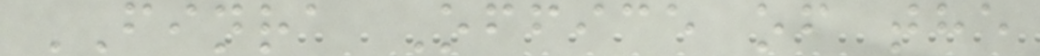FINRA Office of the
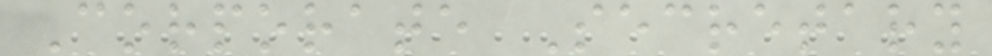Corporate Secretary
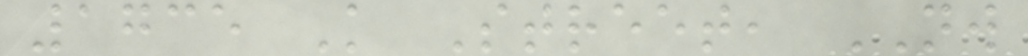1735 K Street, NW
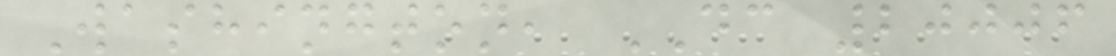Washington, DC 20006
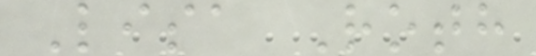Lisa Roth
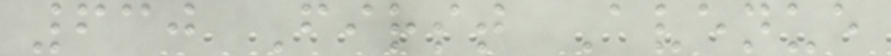630 First Avenue
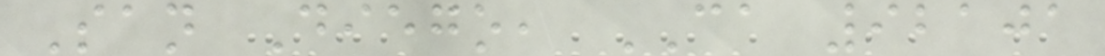San Diego, CA 92101
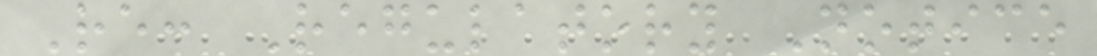Re: Regulatory Notice
